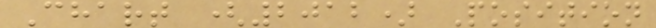Chart (2012) Position
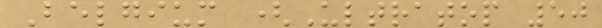Belgium (Ultratop 50
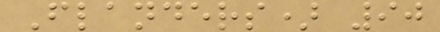Flanders) 90
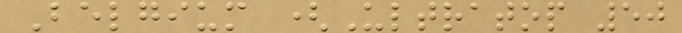Belgium (Ultratop 50
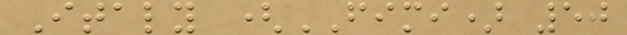Italy (FIMI) 50
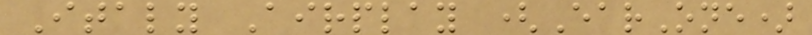Italy Airplay (EarOne)
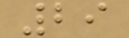29
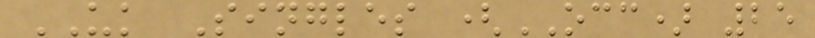UK Singles (OCC) 25
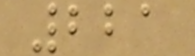221
